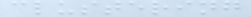clustering
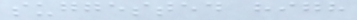suggested high
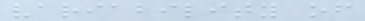variability of
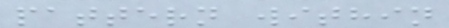pattern within
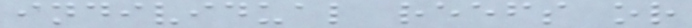individual reefs or
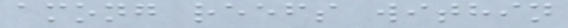among reefs within
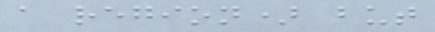a region) but
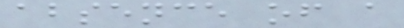absence of a
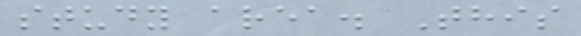study area. This
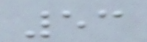53
